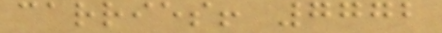carries! 7772
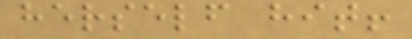herself hit!
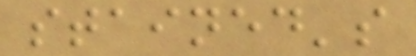stained's
